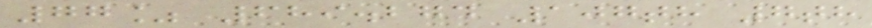77% 689.274 107th 7th
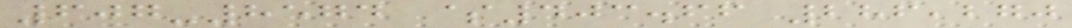607-8574 $403.66 286,270
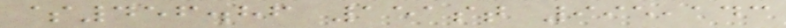$456.86 151st 995,143
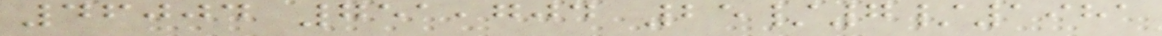46004 751,704 25/7/1981
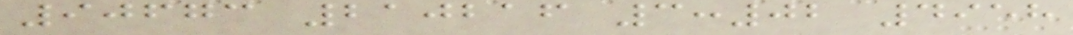90673 210216 3:02 4958
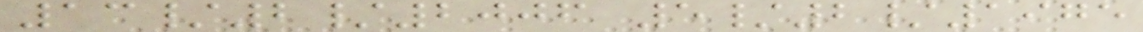13/2/2006 5/2/1975
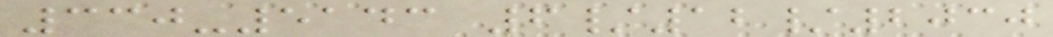330-5143 6/12/2030
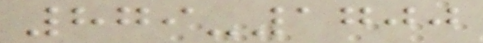879-1700
